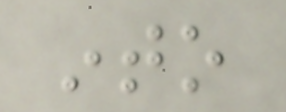into
